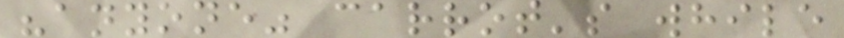"anyone" carrot's while
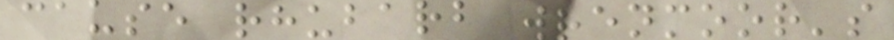cause rhubarb wrenmoor's
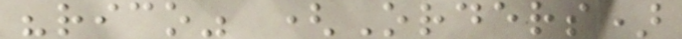"rico" (Orders)
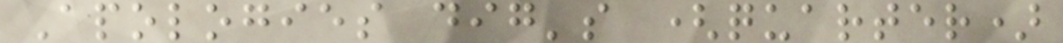Apologies dig's (quarter)
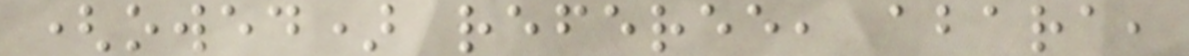(owed) referee, abara,
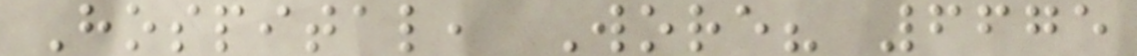Hospital, Wore? 6675
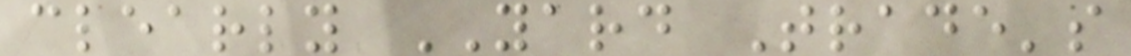clearly YARD Trade's
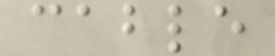cable
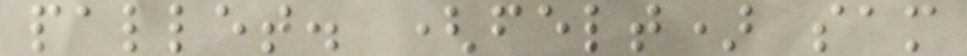pallet. (felt) sam
